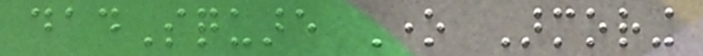dadSquare One Armoring
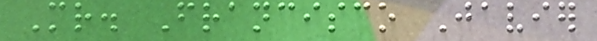Mr. Francisco Javier
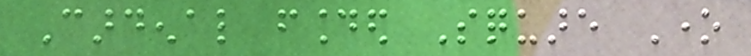Cardenal founded Square One
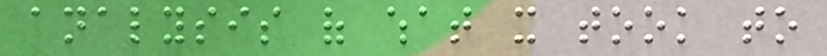analysis of what it took to
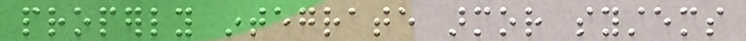properly integrate armor systems
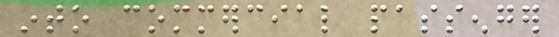into commercial passenger
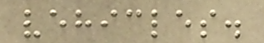vehicles.
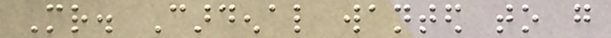Mr. Cardenal wanted to go
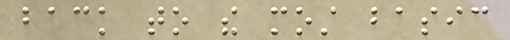back to the most basic
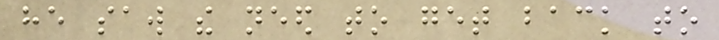he saw the need to get back to
